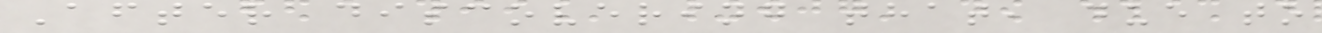After discovering that, due to
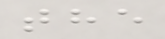the
